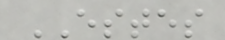ESTES
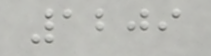1209
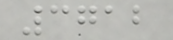3712
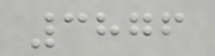3876
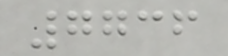7736
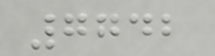7742
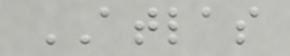ATLAS
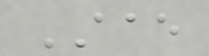AAE
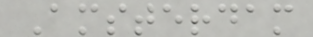Amsterdam
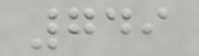749
